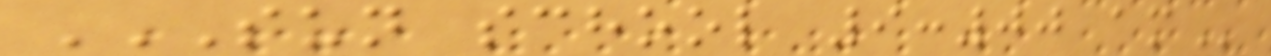SUN SCHOOL 9:00 AM
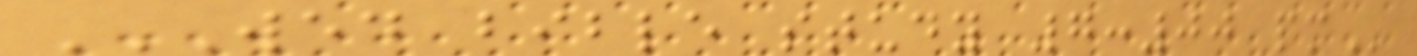WED BIBLE STUDY 7:00 PM
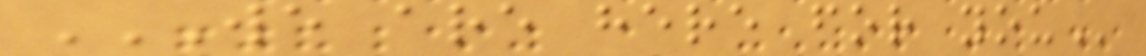WE ARE HERE FOR YOU
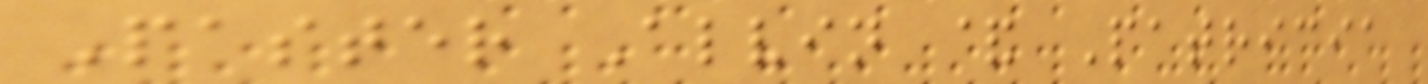Paster Alvin & Patricia
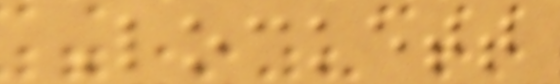Lockett
